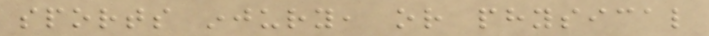sports injury, or physical
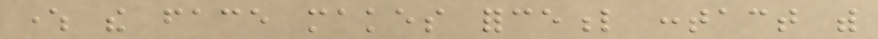where the face makes forceful contact with
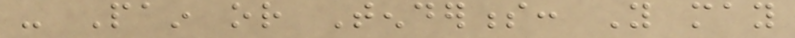- Pain or Tenderness: You may
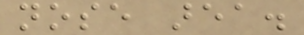nose area.
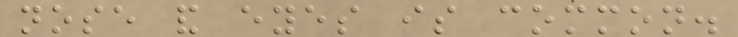nose and eyes is common.
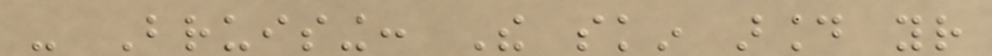- Bruising: The skin around your
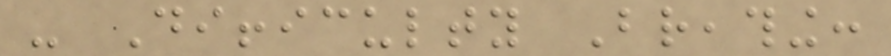- Difficulty Breathing:
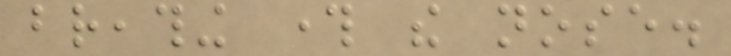breathing through the nose.
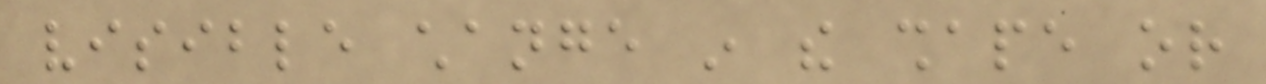visible change in the shape or
